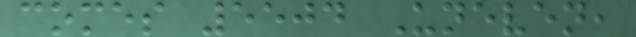comes 5504 Uneven,
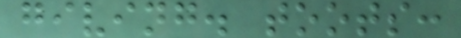giving. toots:
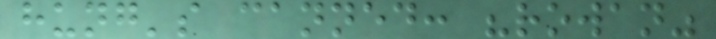hung's canned: "rowan"
